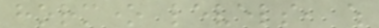hormone levels, which
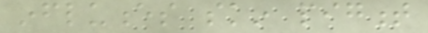influences skin pigment
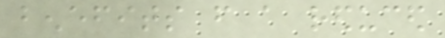benefits from a reduced
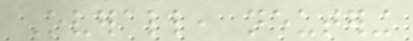Overall, neutering
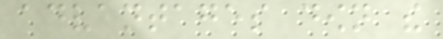advantages down the
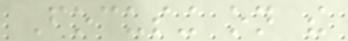Focusing on the
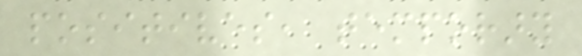positives, temporary
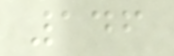146
